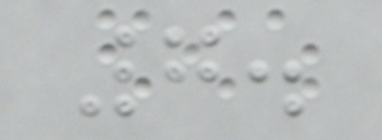7.
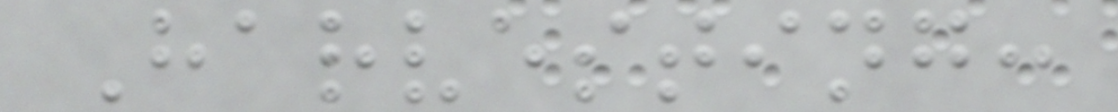Harvesting:
